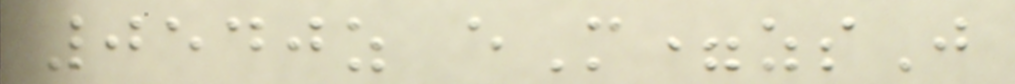0540z eM=zsJ
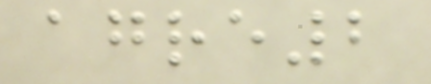agre2
